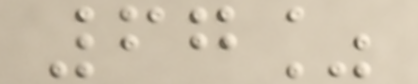67%
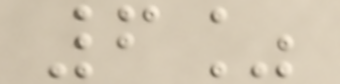6%
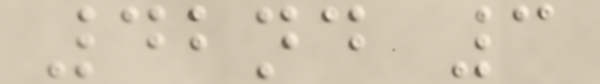42nd 3
